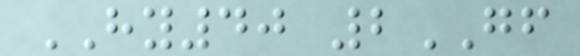HY40 2GF
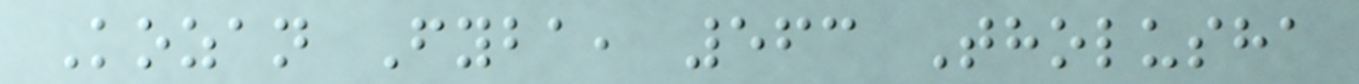Kozan Fyba, 563 Tholusha
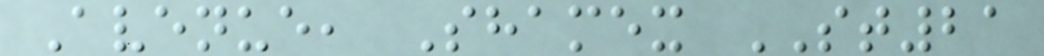Avenue, Shamex ST21
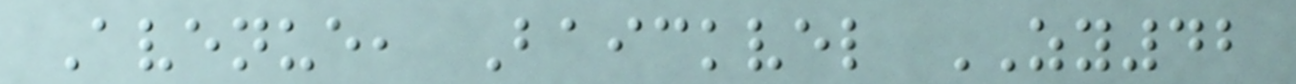Avenue, Baickvel ZY42
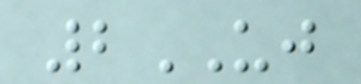2UJ
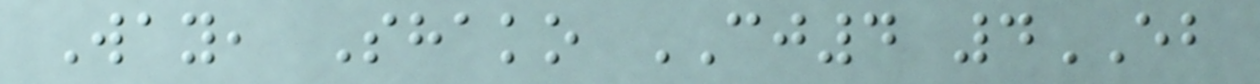Way, Shako CJ4 4EB
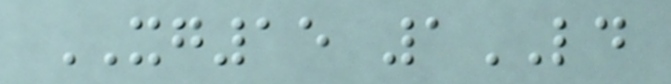XG15 1LD
